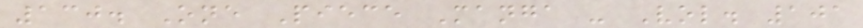130. One Piece Manga - Vol. 101
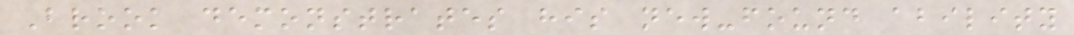Brook demonstrates his new-found ability
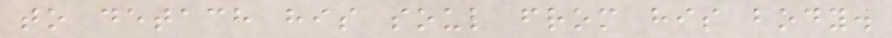to detach his soul from his body.
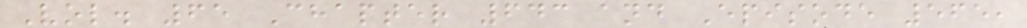Vol. 65 Chapter 643 and Episode 565,
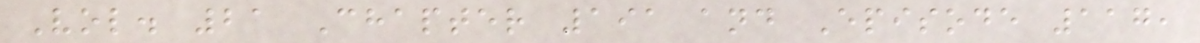Vol. 21 Chapter 191 and Episode 117,
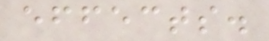effects.
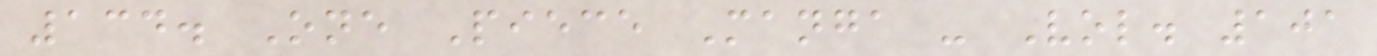134. One Piece Manga - Vol. 101
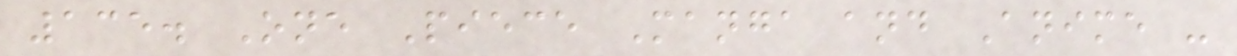135. One Piece Manga and Anime -
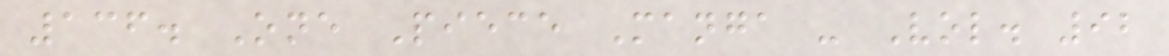136. One Piece Manga - Vol. 92
